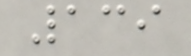139
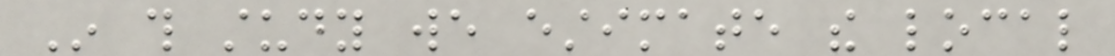In this study we estimate the local
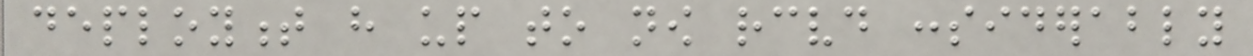deployment have up to now received considerably
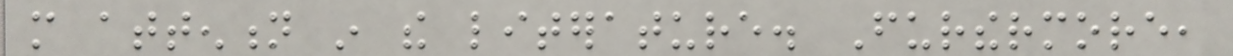more attention in the literature. Furthermore,
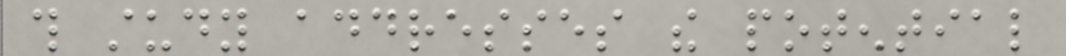this study addresses the potential
